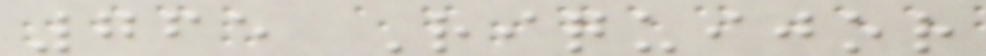765 Riquijor
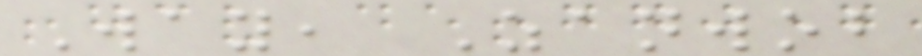Way, Zanwob
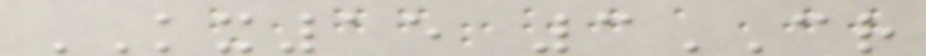KX15 3CR
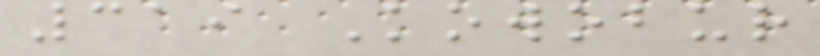319 Kowobur
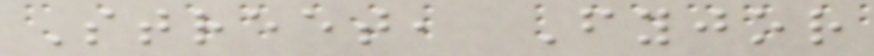Street, Fyjor
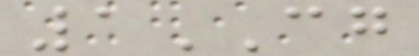1CG
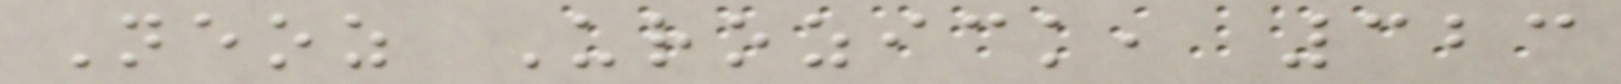Neoz Urozick, 323
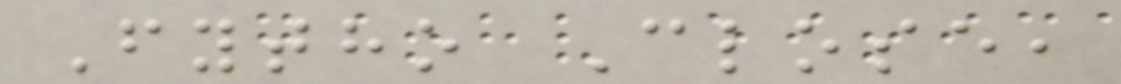Fytho Close,
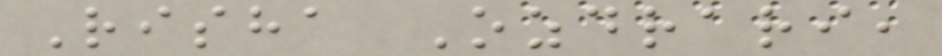Risha Ozdrari,
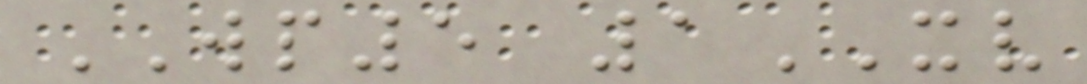WP5 1XV
